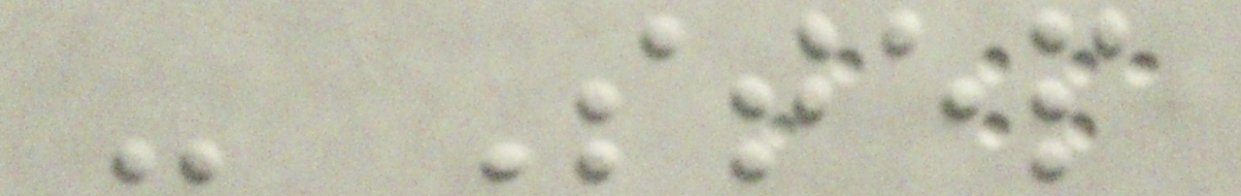- Step
